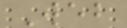Web
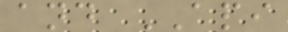and API
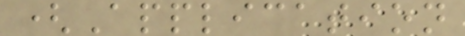(Application
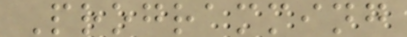Programming
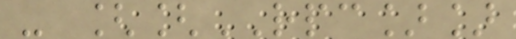- [[RPC]]
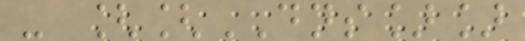- [[DNS]]
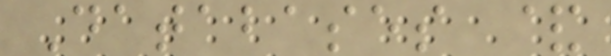Databases &
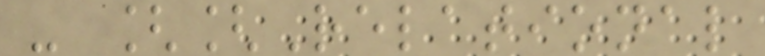- [[Relational
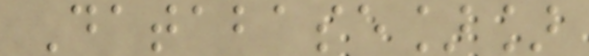Database]]
